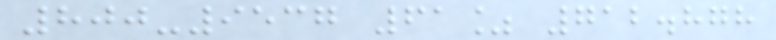800-9537 61% 712.878
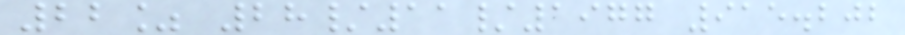22% 28/11/1977 915.202
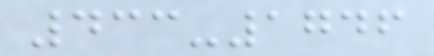433-1746
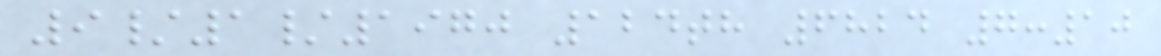9/1/1970 124th 6824 7:10
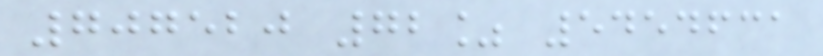707520 72% 5454631
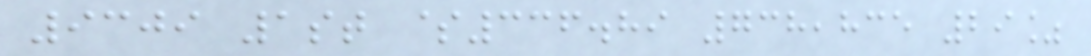9309 1st $336.89 738,835 29%
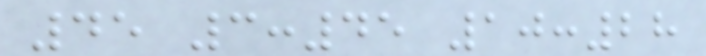45 3:45 10:28
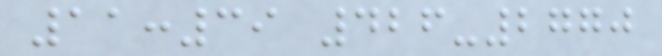11:39 426-2770
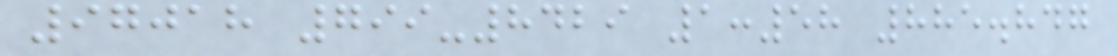97018 799-8429 1:58 885.847
